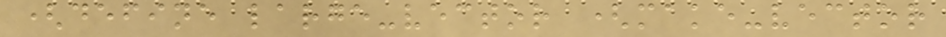(define large-vector (make-vector
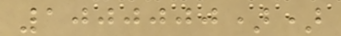1000000))
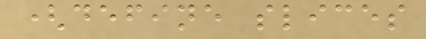(define slices
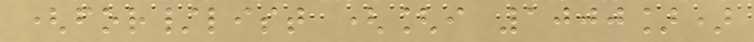(for/list ([i 1000])
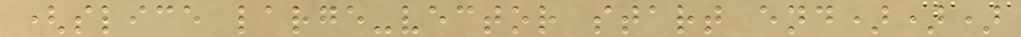(slice large-vector start end)))
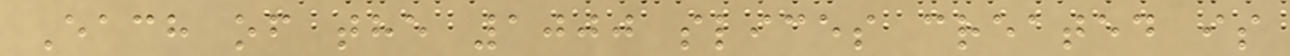Each of the 1000 slices created is
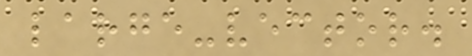large-vector.
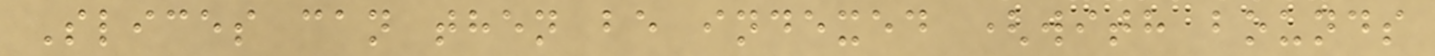Slices can then be indexed (with bounds
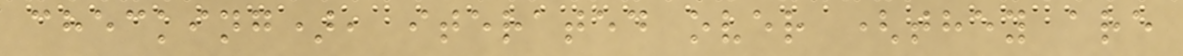checking), iterated over (they are
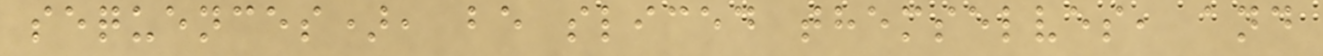sequences), be sliced themselves, and
